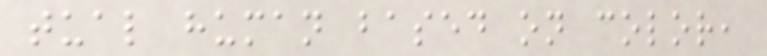tual human based on color,
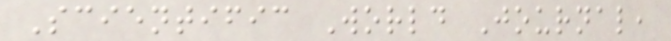Scientific World Journal,
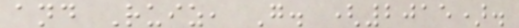and Ruiz, G. (2015).
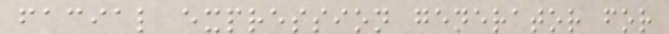facial expression generator for
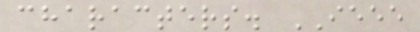characters. IEEE
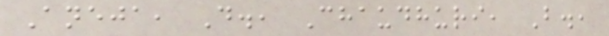Aneja, D., Chaudhuri, B.,
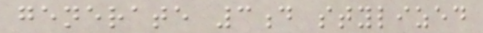generate 3d stylized
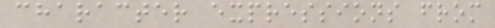character expressions from
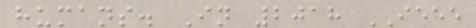humans. In 2018 IEEE
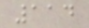114
